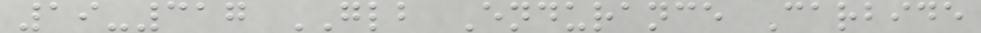19-317 GLB Endurance Carbide
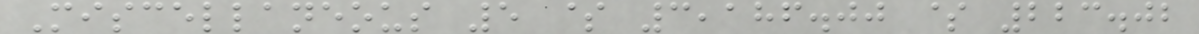Miscellaneous 5 $ 3,186.00 $ 223.02
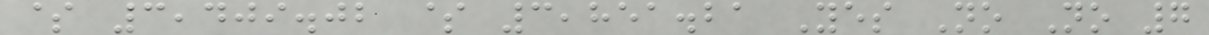$ 3,409.02 $ 3,851.21 Yes No No 7
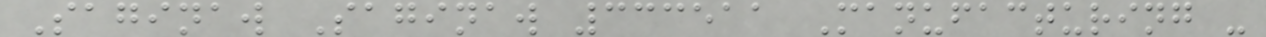Saginaw Saginaw 333511 Manufacturing -
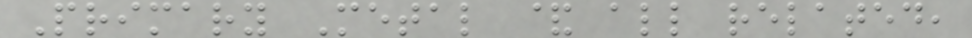Primary Metal & all related,
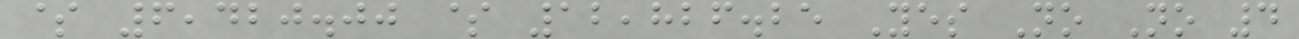$ 6,420.00 $ 12,826.25 Yes No No 4
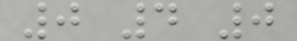0 4 0
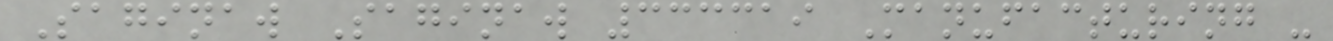Saginaw Saginaw 333319 Manufacturing -
